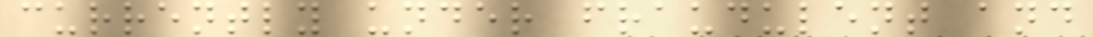currently under fraudulent and
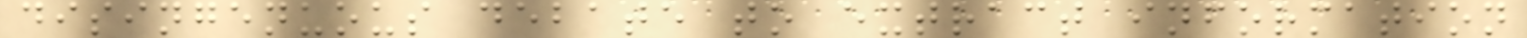disingenuous debate to extract information
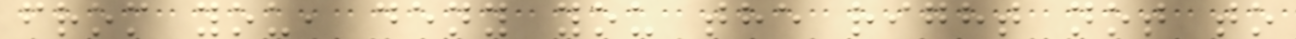from you, deny you the right not to
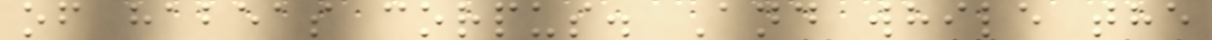of habeas corpus. And while the
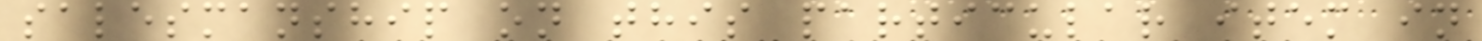salesmanship on this particular item in
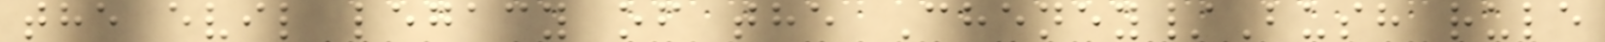the evil legacy of the Cheney/Bush rule
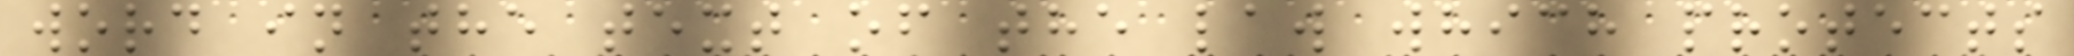word in the text of the law which protects
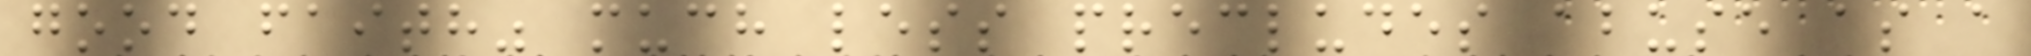good faith" much less precludes abuse as a
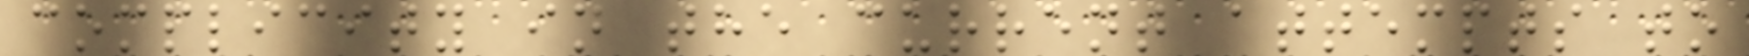complicity in the current attempts to
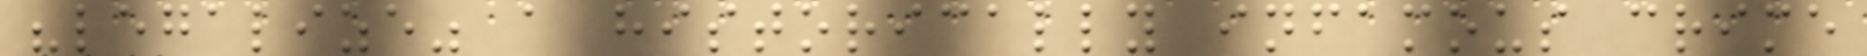"legalize" a historically infamous crime
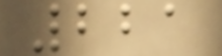221
